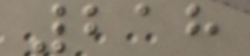218
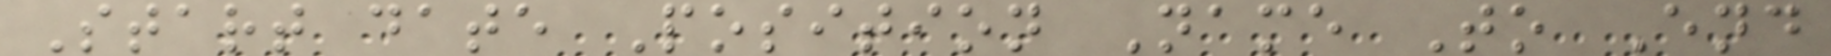Start date Position Name To End
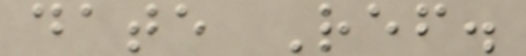date Ref.
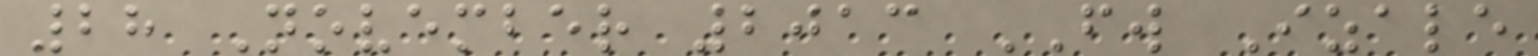28 November 2013 FW Izale
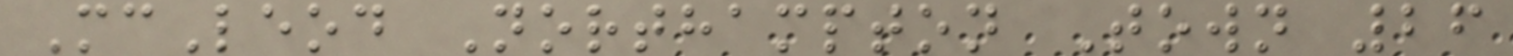McLeod Northampton Town 26
